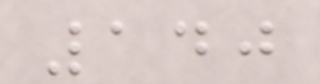140
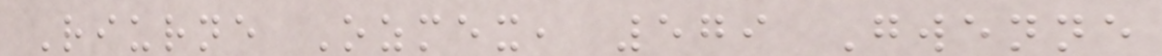Riurne Ozmex, 579 Gwenne
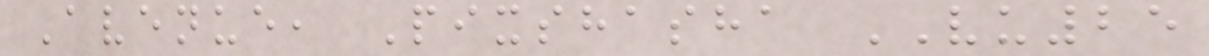Avenue, Pixshasha VU25
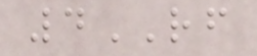4RF
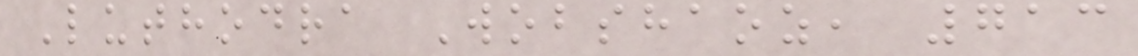Luthodra Wobshaoz, 713
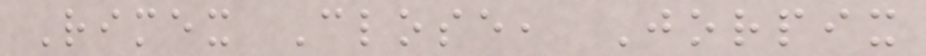Rimex Close, Jorpix
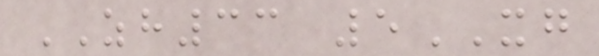ZH33 5XG
